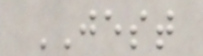JEST
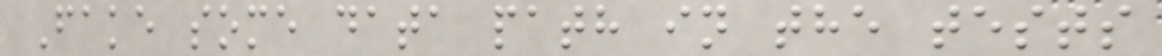Fake some data path in the tests
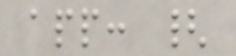app: {
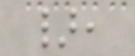},
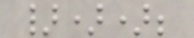}));
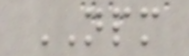NPM
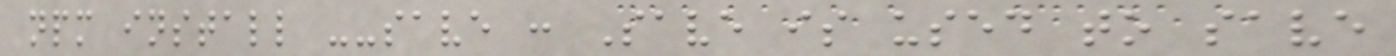npm install --save : Save is used to save
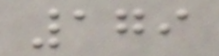179
